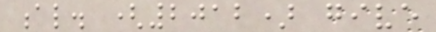al. (2012) give
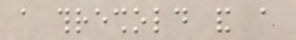a threshold and a
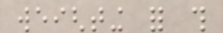weighting for this
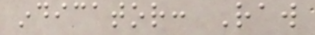indicator: Raw
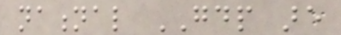national GDP are
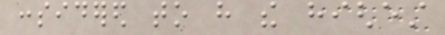considered to have the highest
